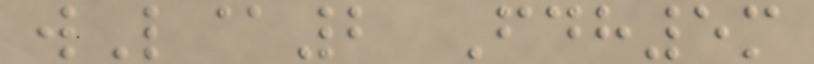wL@2 Fdh5m
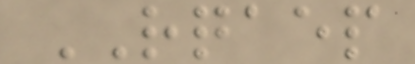RQAEP
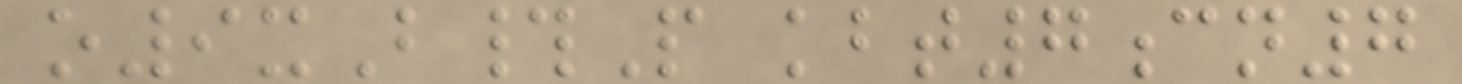o9xB#P kbt7cn7
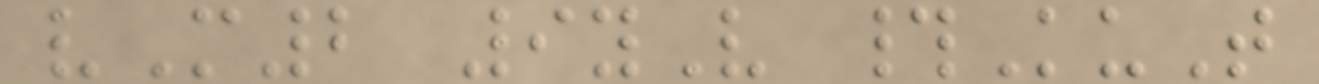vM2 9yV #KuT
